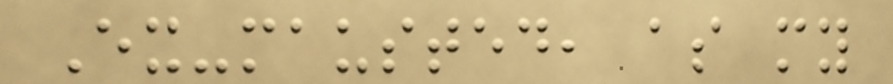Ex-mausted, as my
